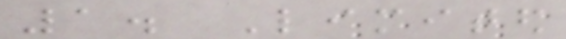1. Limited
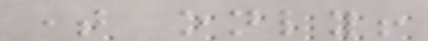time only!
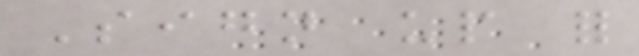Sign up for
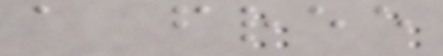a free
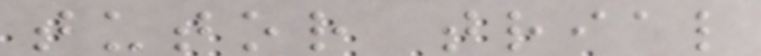tutor trial
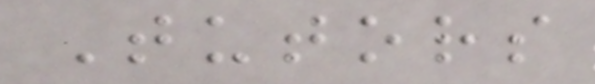Tutors
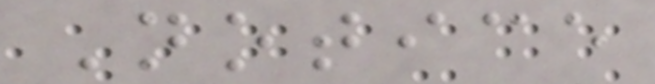Notice
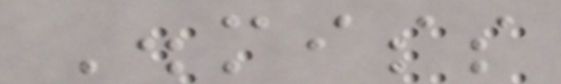Dismiss
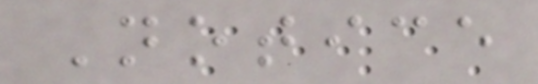Notice
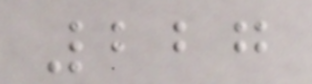227
